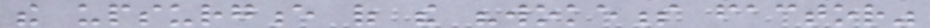the upsurgence of the "wokeness factor"
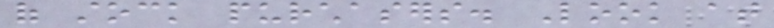of stock purchasers. Look at
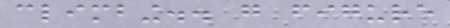climbing.. go figure
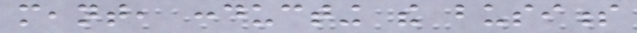meant, conducting the business
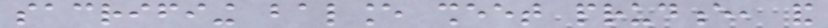sacrifiing balance sheet prudence, and
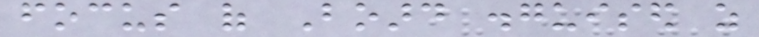focus of Board disguised as
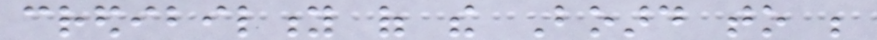credibility of the Board to be
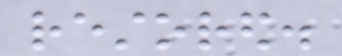restored.
